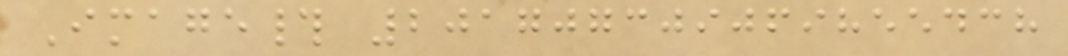Image# 201707309069855438
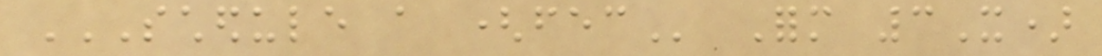SCHEDULE A (FEC Form 3X)
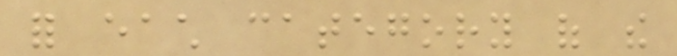for each category of the
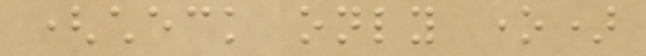(check only one)
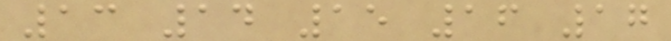13 14 15 16 17
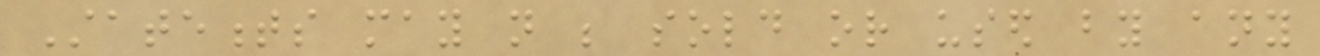Statements may not be sold or used by any
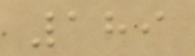189
